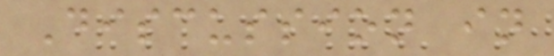Discussion in
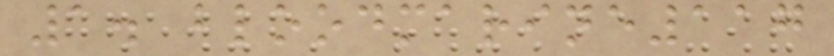1. bloodmarine117
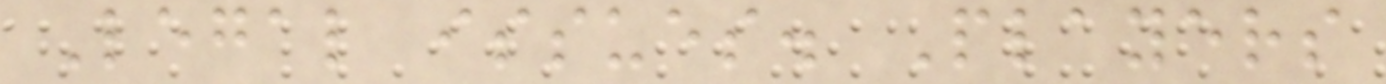Legal issues. Players
